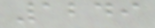1249
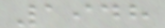1948
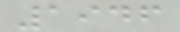1946
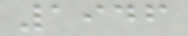1946
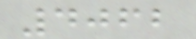4062
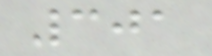301
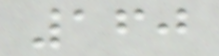160
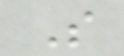S
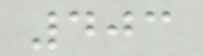403
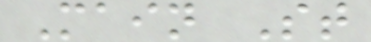Main St
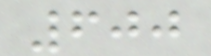600
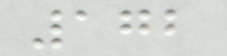172
